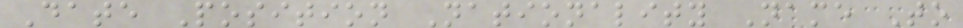Date Position Nationality Name To
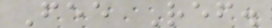Fee Ref.
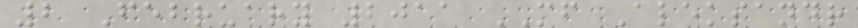2 February 2011 MF Aleksandr
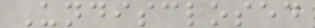Undisclosed
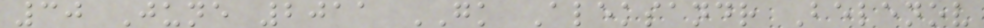30 June 2011 GK Aleksandr Belenov
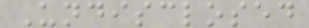Undisclosed
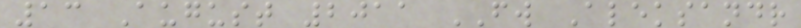13 August 2011 FW Aleksandr
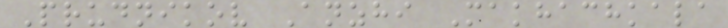Prudnikov Anzhi Makhachkala
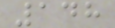148
